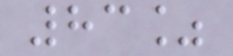83%
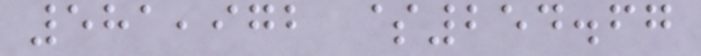581,972 $254.67
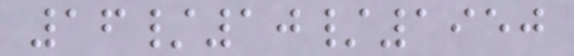16/10/1950
